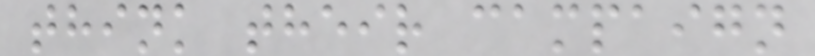think their campaign
